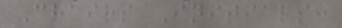Chairs Initials:
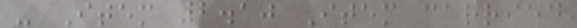- Item 2.10 Item carried
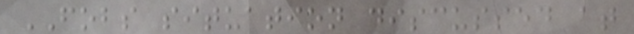FOBS situation discussed at
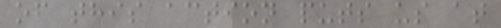of this action puts us at
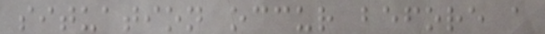situation occur before a
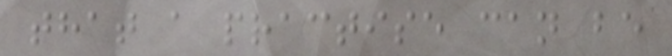that a practise can be
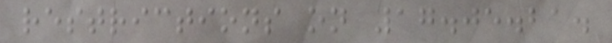restrictions on 17.05.21.
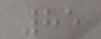85
